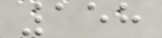158
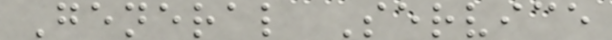General Service
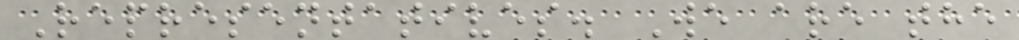Representatives. We are the
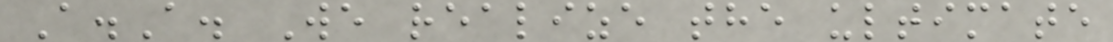A.A. We realize the ultimate
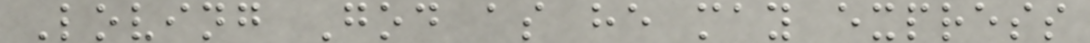Loving God as he may express
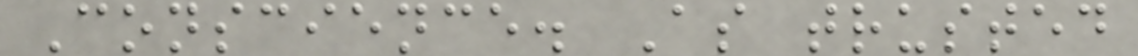Conscience. As trusted
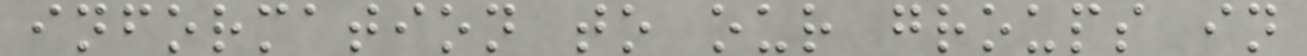information to our groups in
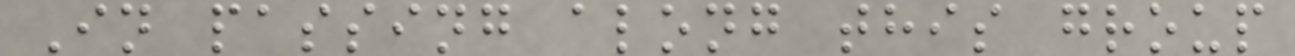In passing along this group
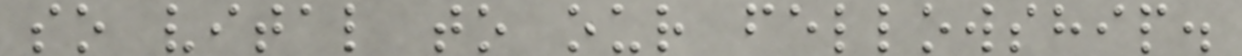so vital to our fellowship.
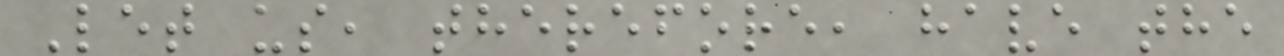Let us, therefore, have the
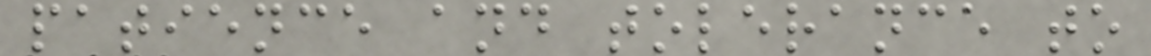patience and tolerance to
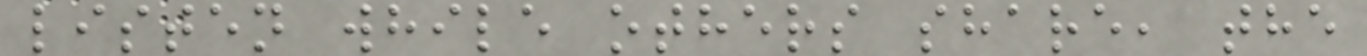listen while others share, the
